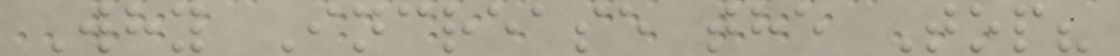Why Increase the Top?
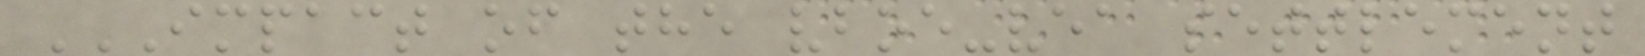IMPACT OF THE VBOE-VEA SETTLEMENT
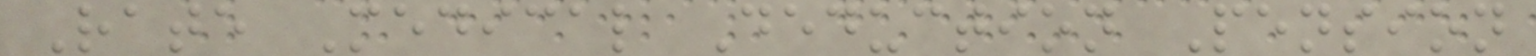Rate Medical Deduction Pension
